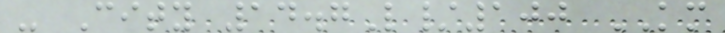- City 14.7L/100 KM
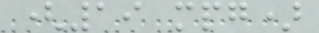(19 mpg)
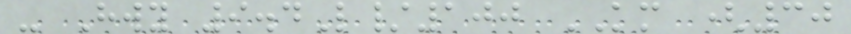- Hwy 9.4L/100 KM (30
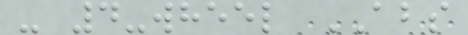- 4-wheel ABS
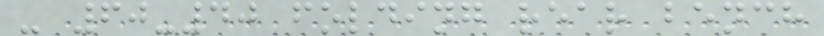- 60-40 folding rear bench
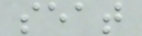seat
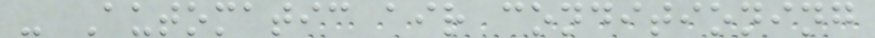- Automatic air conditioning
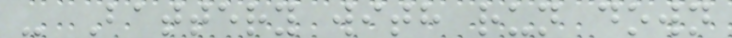- Battery with run down
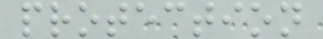protection
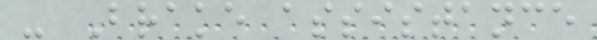- Brake assistance
